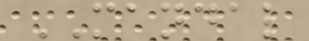MANDAL
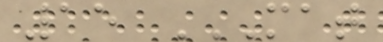15 MAT
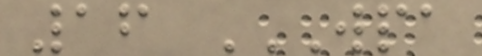16 WPA
